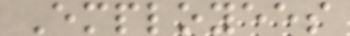Employees
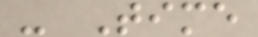- Time
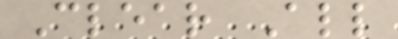Clear All
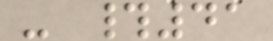- #41
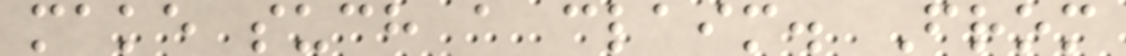make such a claim. From
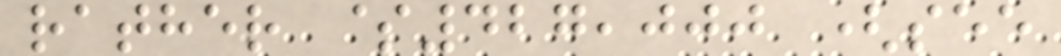rather $427,000 (see
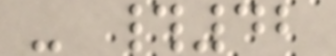- #42
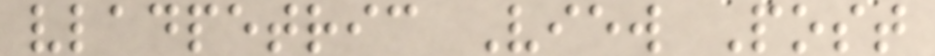vladpetric View Post
